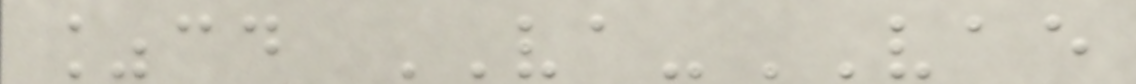%cd VA-VAE
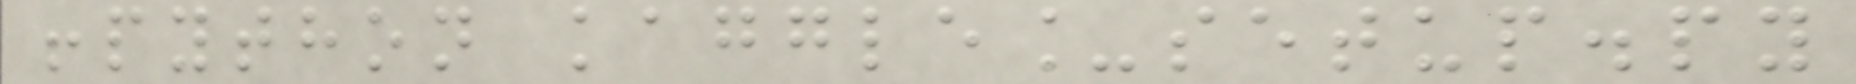!python kaggle_setup.py
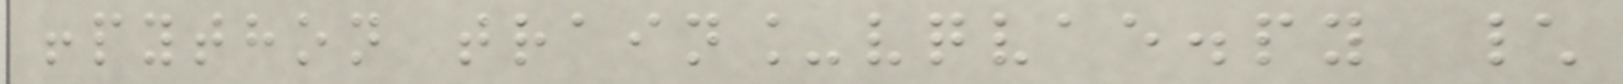!python train_vqvae.py \
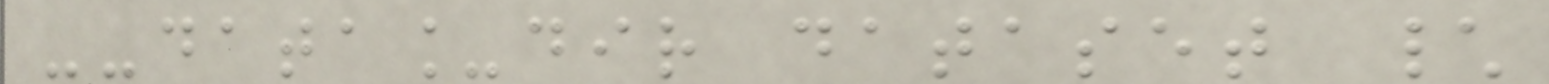--data_dir dataset \
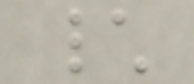\
